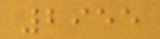2955
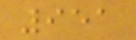951
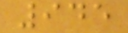945
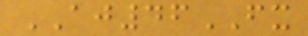AJ46FX
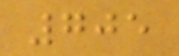705
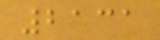2131
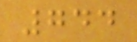744
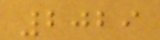2029
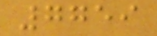7759
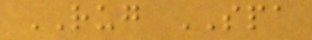RUG SPA
